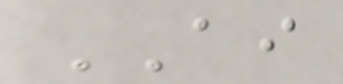AI
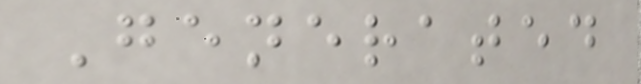Generated
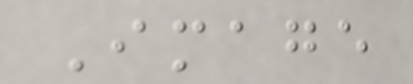Image
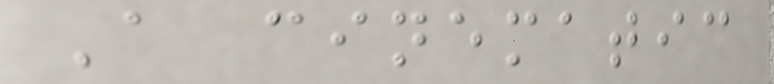A cinematic
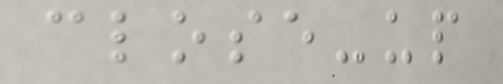close-up
